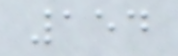154
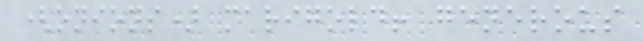(onions) marigold! generous
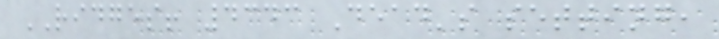RIDGES! 4343 Dead's setting,
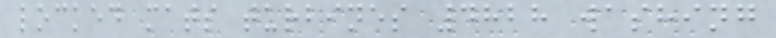locked mats turbines 4828 washing
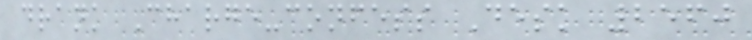drank Charge-confess Desk 2560
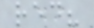red?
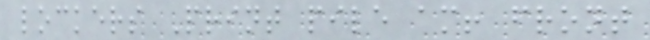lockers Print pile am! front
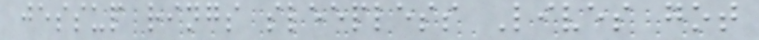jessup rings sleepless Lives got
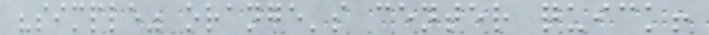"simple" orange's center quick!
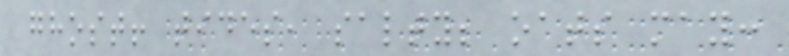ghost! tides, salty; oats may:
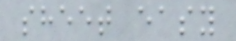sheet easy
